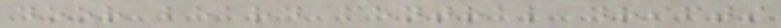door beard central drifts
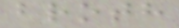broth
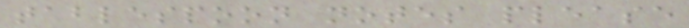tablespoon notes please
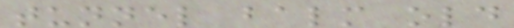tunnel balm old
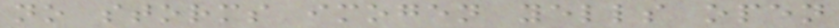no storms imogen yells open
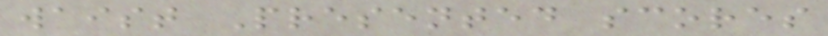waist Presented scores
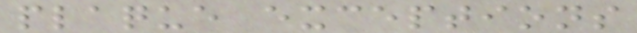plaque exceptions
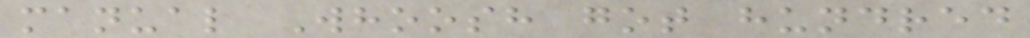manual Whoosh got hundred
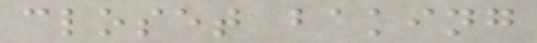closet baking
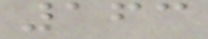163
